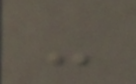-
